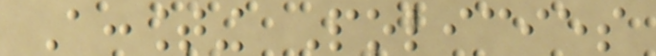Accounting Policies
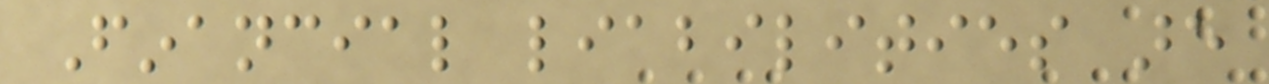Financial liabilities are
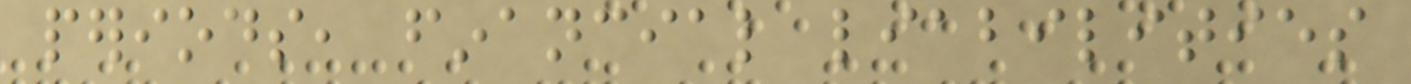periods, financial liabilities
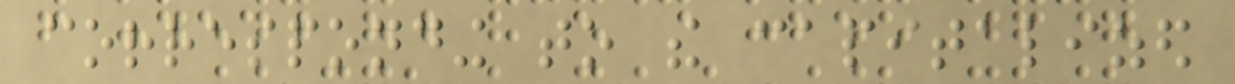corresponding to the capitalized
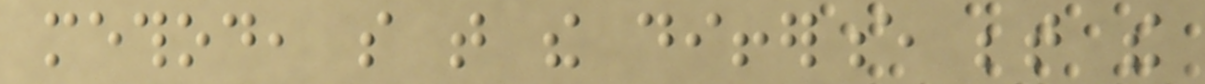method, so that the difference between the
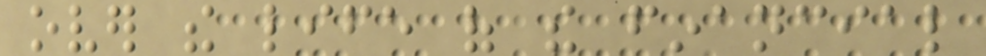over the life of the financial
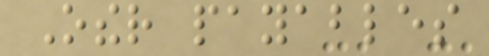Other payables
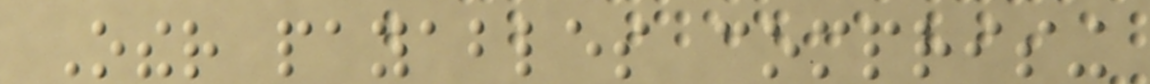Other payables comprising
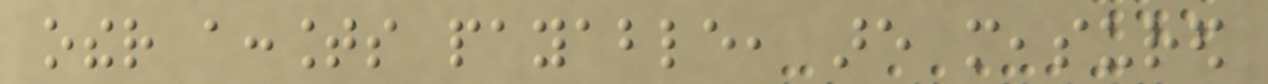other accounts payable, are measured
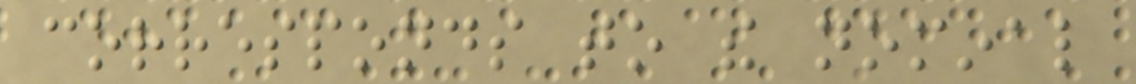corresponds to the nominal
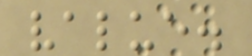value.
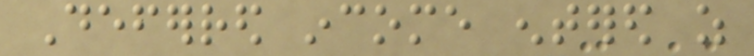Deferred income entered as
